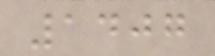1407
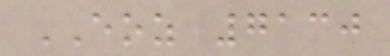EOZ 7130
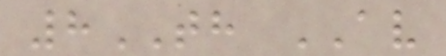8TH AV
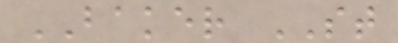BAKER ST
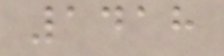1418
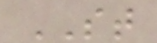ST
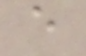e
